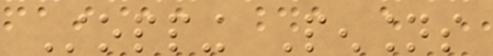Stopping Pensions
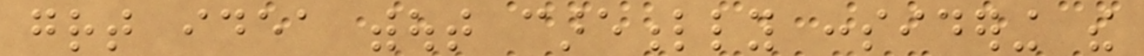great idea without carefully considering the
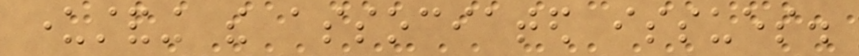understanding the associated issues.
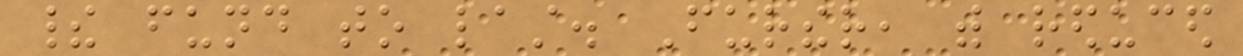their fund to last. Further, with reduced
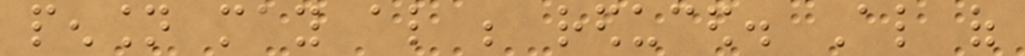pension may also be reduced. Also of
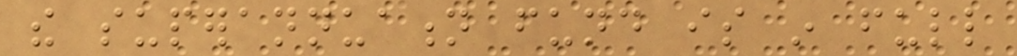the superannuation fund is in full
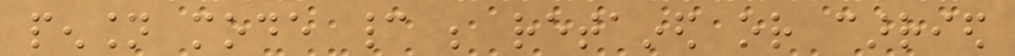pension mode cannot be retained or carried
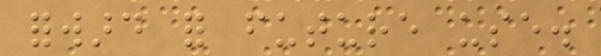forward for future use.
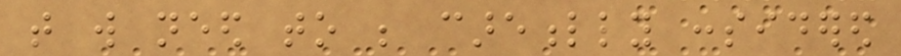that will need to be carefully considered
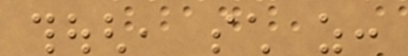though, such as:
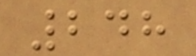248
